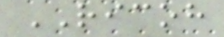RICOH
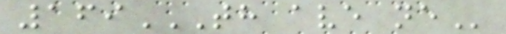169TH AVE NE
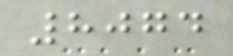8074
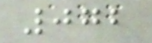072
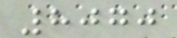8070
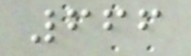666
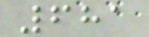681
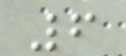6
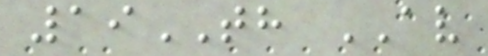19TH AV
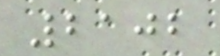2102
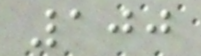100
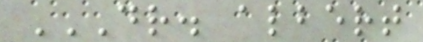DR. ALBERT
